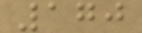170
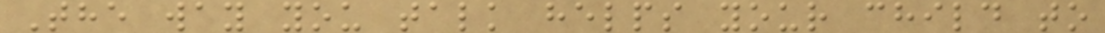The way you talk helps your child to
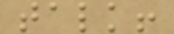talk!
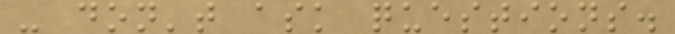- don't ask questions.
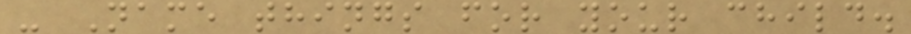- Name things for your child.
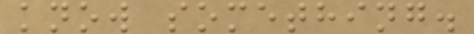know something.
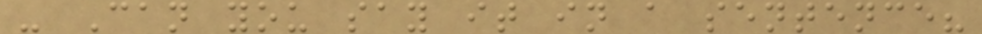- Can you say it in a sentence?
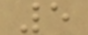5
